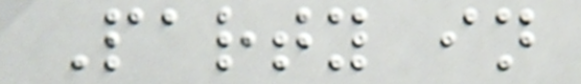Party in
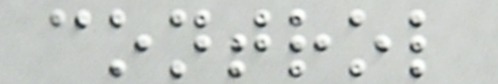control
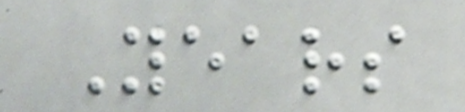Years
